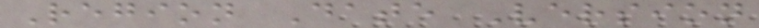Region Date Version
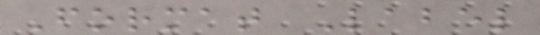Format Label
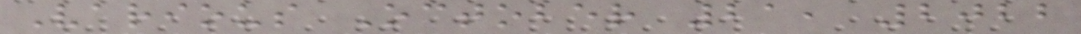Various October 21, 2022
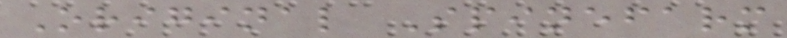Original Spinefarm
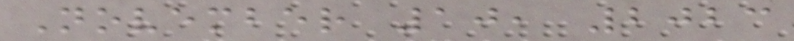November 10, 2023
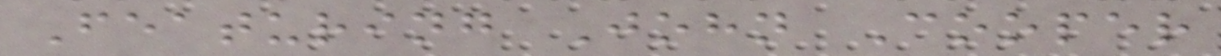Featuring John Cooper
